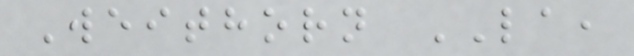Weithorn LA,
